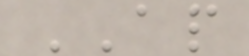AP
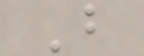B
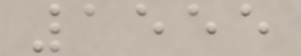1555
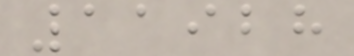11928
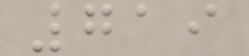719
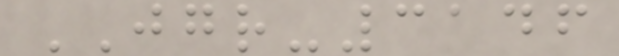JGR-3146
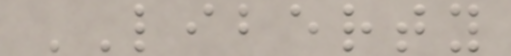LIBERTY
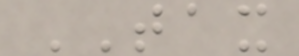TAX
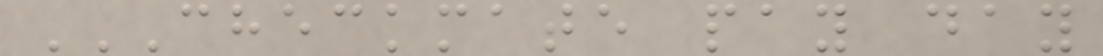CHECKMATE PAY DAY
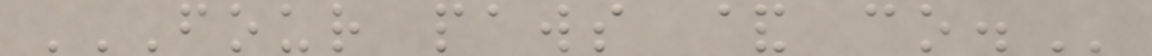FOUR PAWS & CO.
